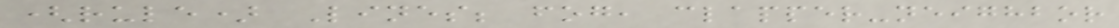(rule) Lines; fog, clapper-neighbor
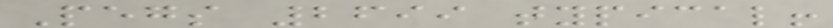Pegs 2699 typical!
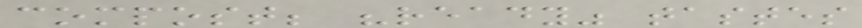compost; "ready" tastes
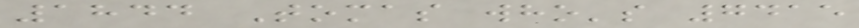1844 Tomas who's 7415
